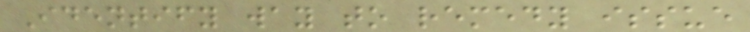Identify way to remedy issue
